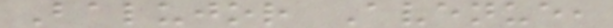Balujor Avenue,
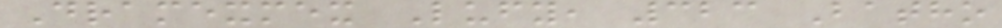Dramexmex Lufy, 323 Batho
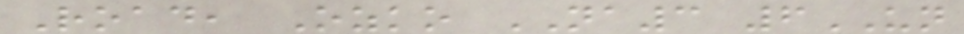Road, Ozko NA3 6UN
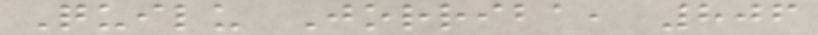Quilu Jorriba, 806
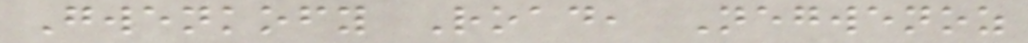Gwenkofy Road, Negwenoz
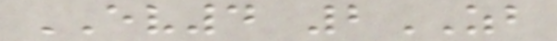EV4 2ZB
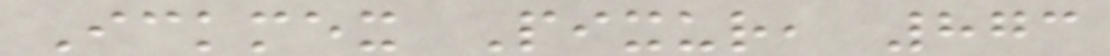Ickmex Pixur, 873
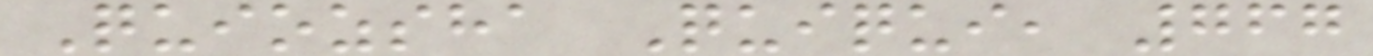Quiozsha Quiqui, 767
